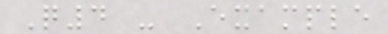Q4 - Example
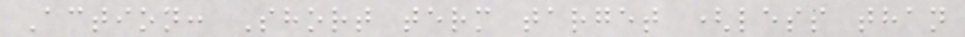Action: Short term target (less than
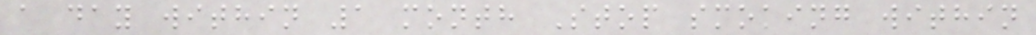a day within 1 month Stop smoking within
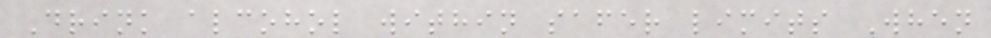Drink alcohol within safer limits When
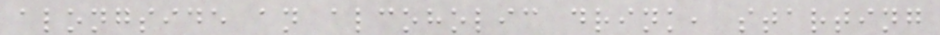alongside an alcoholic drink, starting
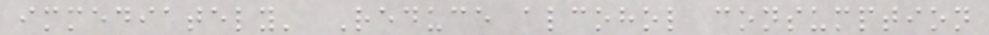immediately' Reduce alcohol consumption
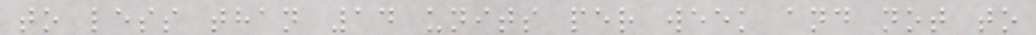to less than 14 units per week and not to
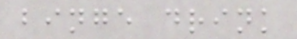binge drink
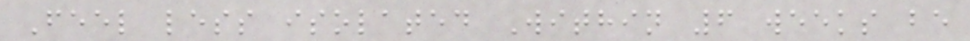Feel less isolated Within 6 weeks be
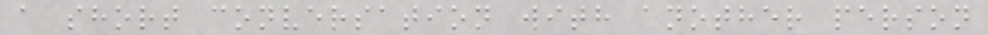a short conversation with another person
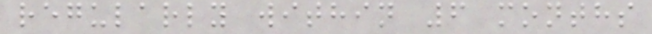regularly within 6 months
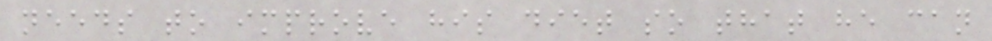needs to improve his diet so that he can
